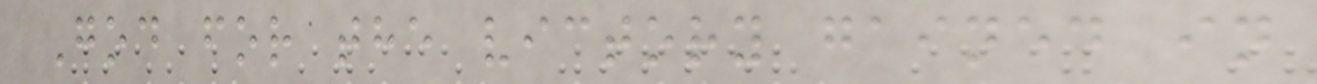God for the victory gained in
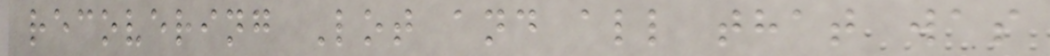recovering Lot and all that was
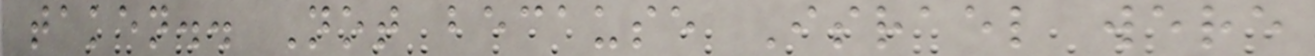taken.. Not because Israel were
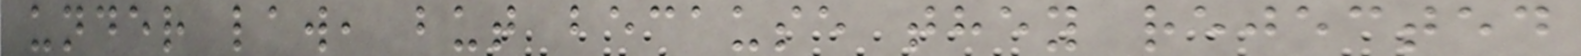under law, but because they rejected
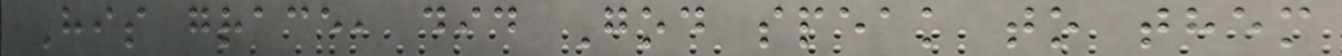His grace, did God speak to them
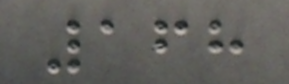168
